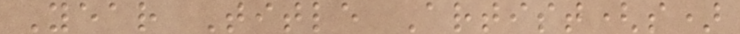Year Title Artist(s)
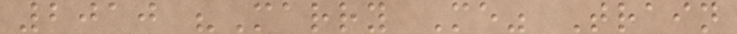2010 "Marry Me" Train
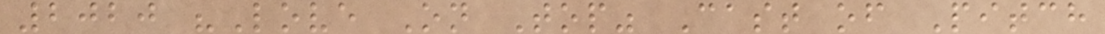2020 "Love On Top" Cast of Pitch
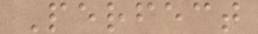Perfect
